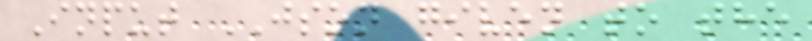Input JSON given to the
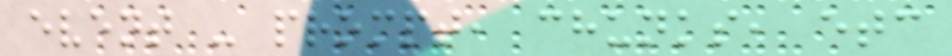event - prompt, chunks, etc
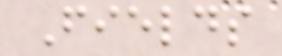Fields
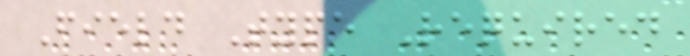Field Type Required
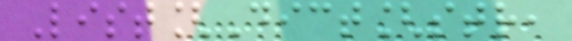List[Dict[str,
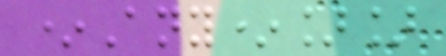*Any*]]
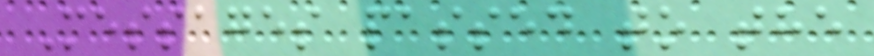Messages passed to the
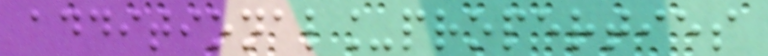additional_properties
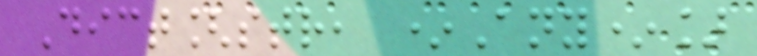Dict[str, *Any*]
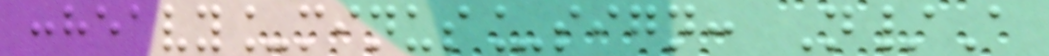:heavy_minus_sign: N/A
